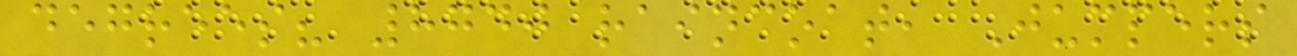degrees? 8740 raincoat, Jumpers
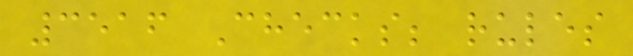3516 Checks; rules
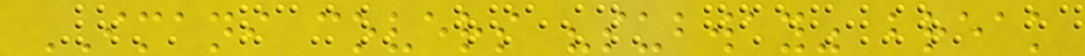IMANI covers "subway" break
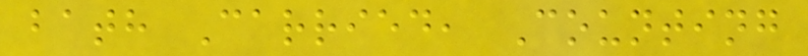bath Carried, Counting
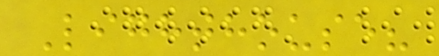Lighthouse?
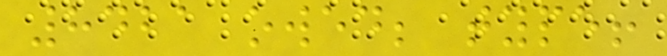8421 owed; type!
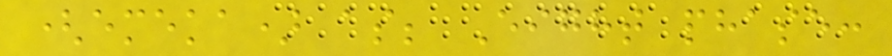(emeka) as; Eight phase:
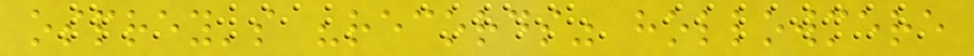osprey's "records" hollowmere
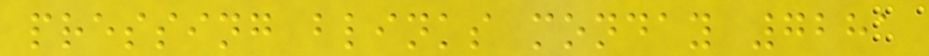pressing blinks monday 7281
